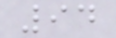94
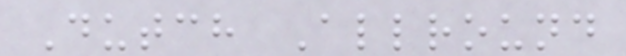Dutch Allround
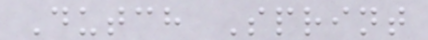Dutch Sprint
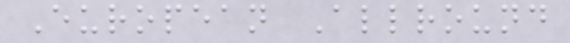European Allround
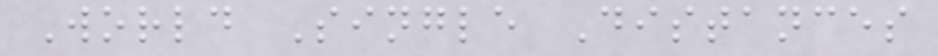World Single Distances
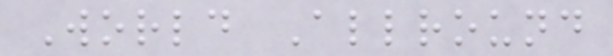World Allround
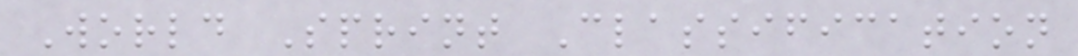World Sprint Classification
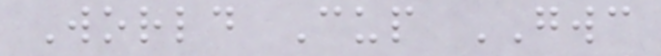World Cup GWC
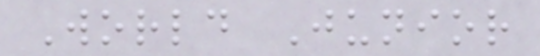World Junior
